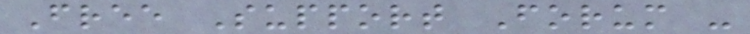Free Support Forum -
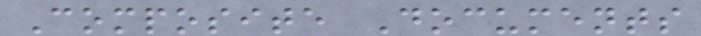Composite Documents
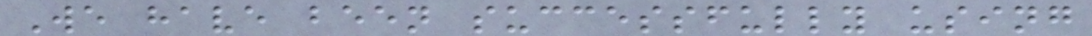We have been successfully using
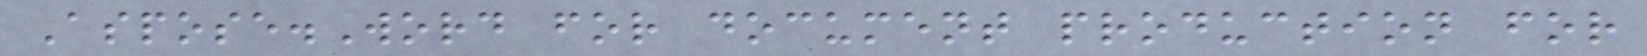Aspose.Word for document production for
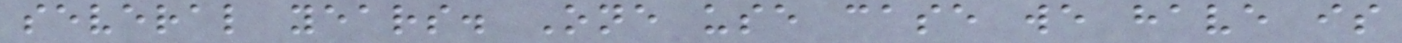several years. One use case we have is
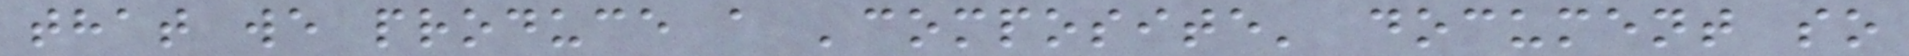that we produce a 'composite' document so
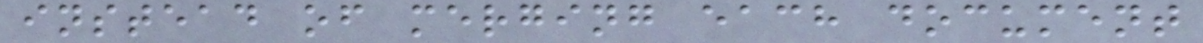instead of merging each document
